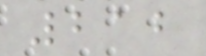212
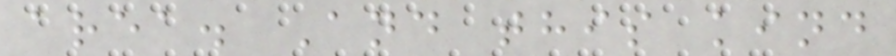area. And this kind
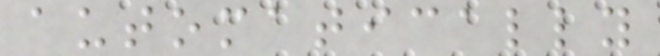automatically
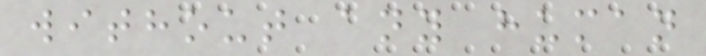without any human
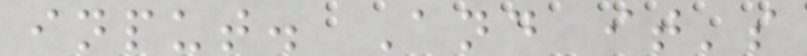input. And it's
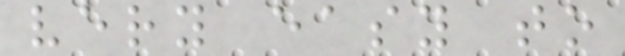very easy to
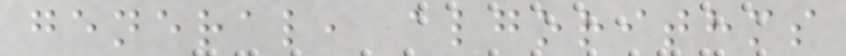general, algorithms
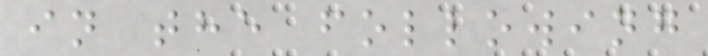in the following
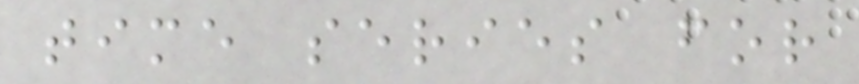time series for
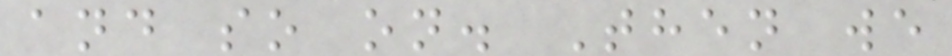and so on. Then we
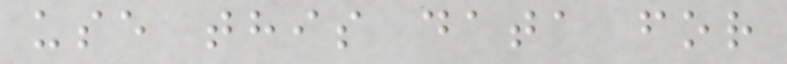use this data for
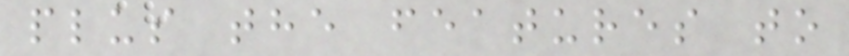plus the features to
